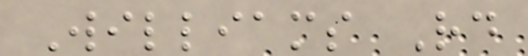Williams Rd
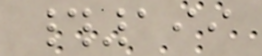#199
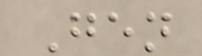Gen
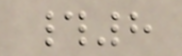#8
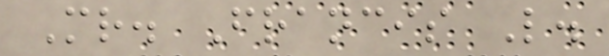Mr. Francis L.
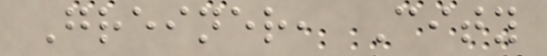Greiner, City
